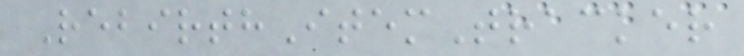RebirthItemTracker
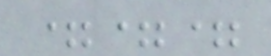===
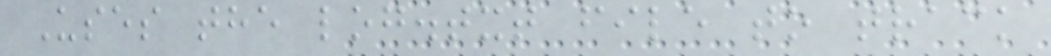Uses the log.txt file to track
